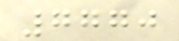7770
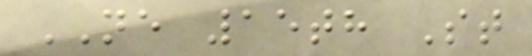NE 15th St
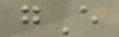gE
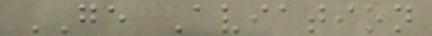GE Aviation
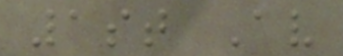1st Av
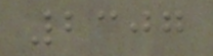2307
